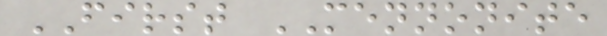FIRST MENNONITE
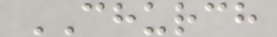CHURCH
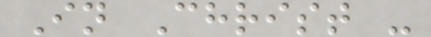In Christ -
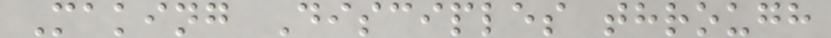Making Disciples through
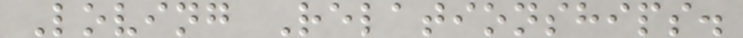Loving Relationships.
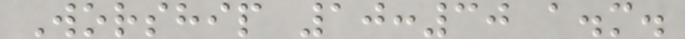Worship 10:30 a.m.
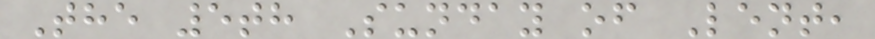The 5th Sunday of Lent,
